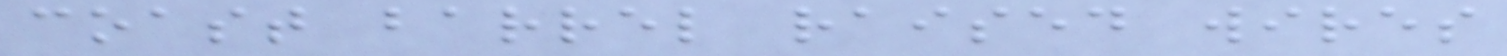coast barrel raised wires
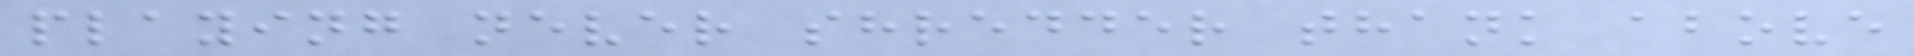playing never shredder thank above
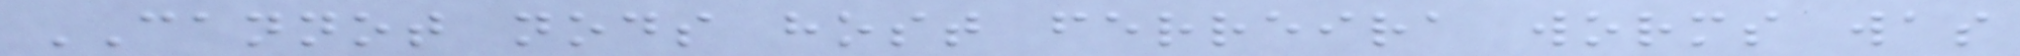CANNOT nods host ferreira worms was
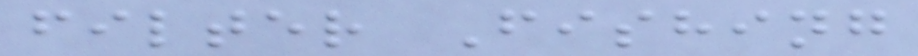filter Fishing
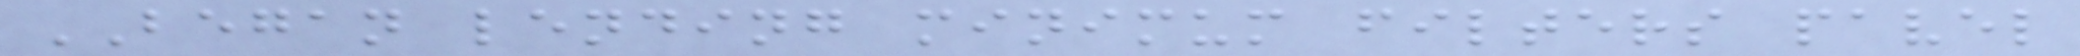BEGAN lending minimum filters pavel
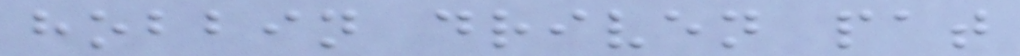hobbin driven pat
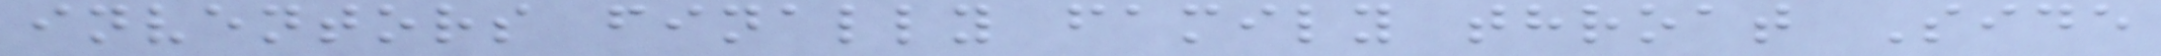inventors finally family throat Side
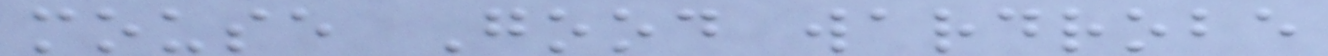mouse Good wardrobe
